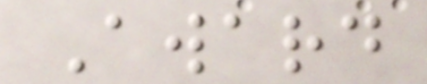Award
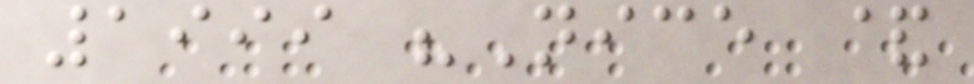1999 "Nice &
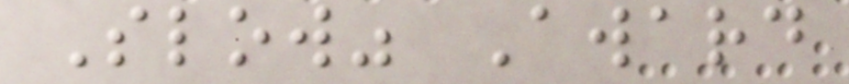Slow" Award
